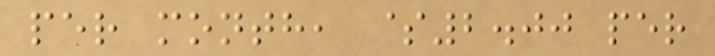per month, $2.00 per
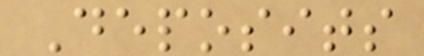Deposits
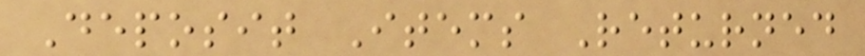Deposit Items Returned
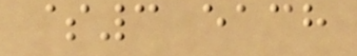$3 each
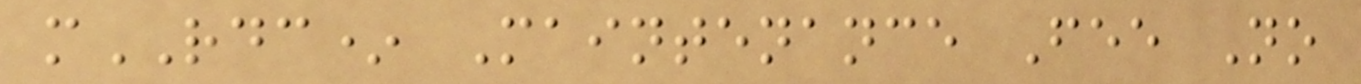mRDC* Maintenance Fee No
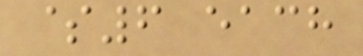$6 each
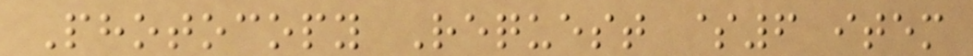Photocopy Request $6 item
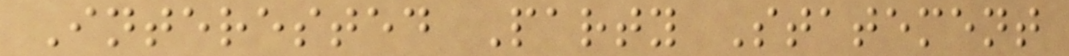Interested Party Statement
